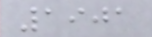1901
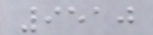9510
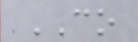CO
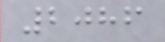2086
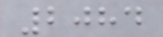2084
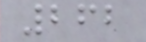262
